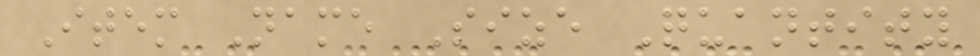Item Name Size Quantity
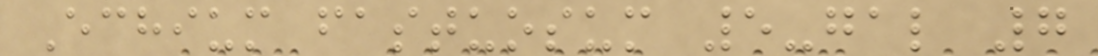Echium fastuosum 5-gal 7
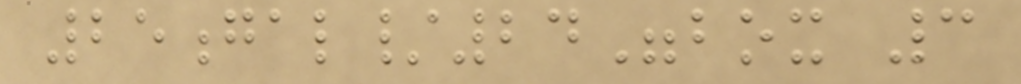25gal/24"box 3
